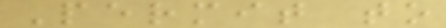Permit to
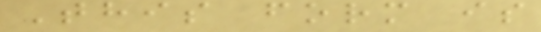This form is
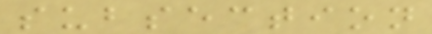subsection
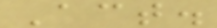Act.
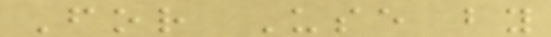For Use by
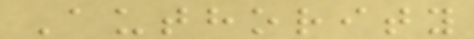Authority
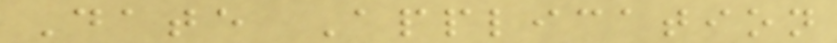Date Application
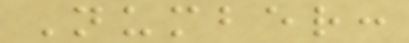Number:
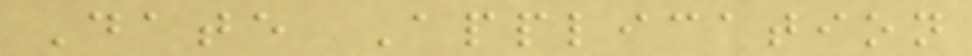Date Application
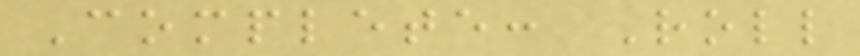Complete: Roll
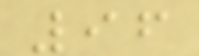96
